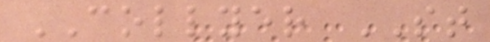COLLYER ST
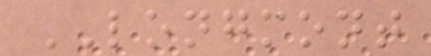LONGMONT
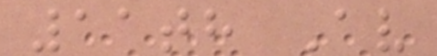11th Av
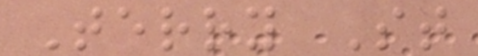Terry St
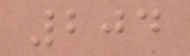204
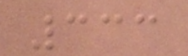333
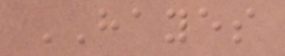HAYES
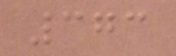373
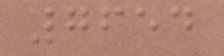7654
